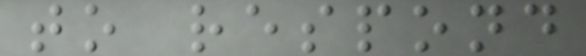to respond
